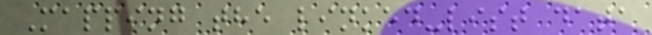Mapping the linked-list data
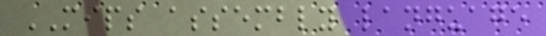MIPS assembly language
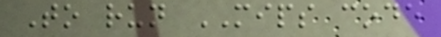To run MIPS code
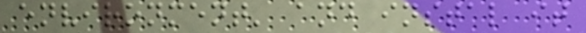environment' and instal it
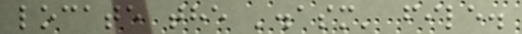locate the '.asm' file.
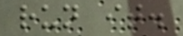run it.
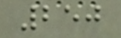250
